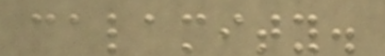calamity.
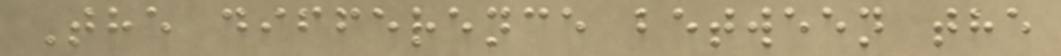The difference between the
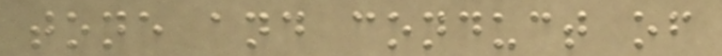tone and conduct of
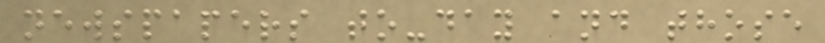newspapers to-day and those
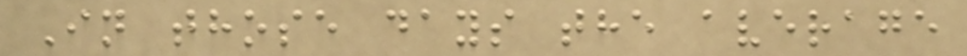In those days the average
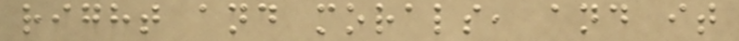right and morals, and it
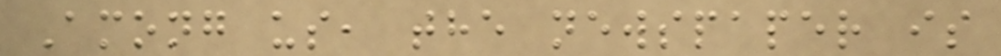Among us, the newspaper is
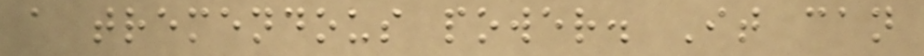a tremendous power. It can
